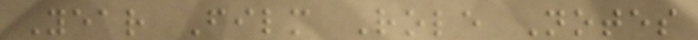Year Film Role Notes
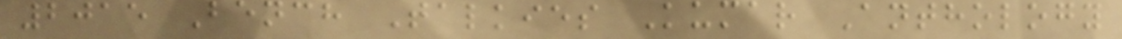2015 Bench Talkies Kumar Anthology
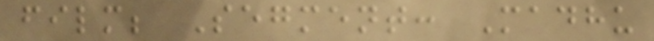film; Segment: Madhu
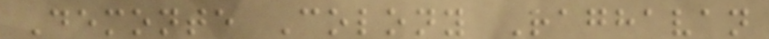Demonte Colony Raghavan
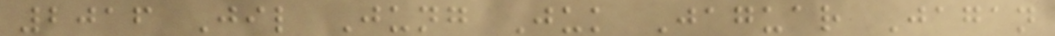2016 Jil Jung Juk Jaguar Jagan
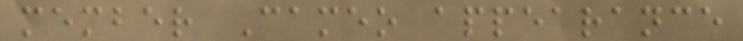member Cameo appearance
